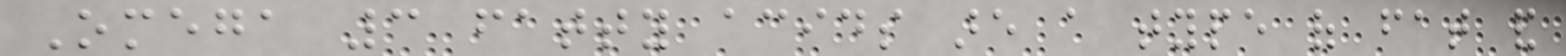Omega 3 fatty acids are a type of fat and
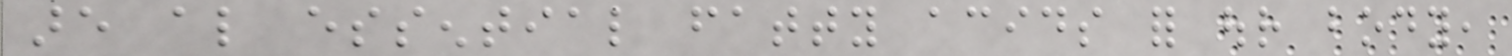are also essential fatty acids for our body,
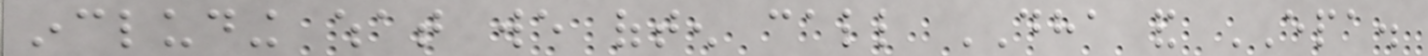including what we often call DHA and EPA.
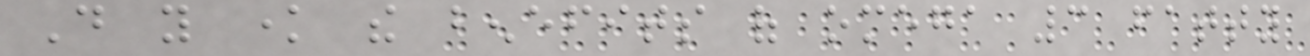Do you know the benefits of omega 3 fatty
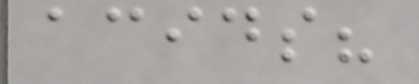acids?
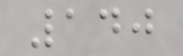140
